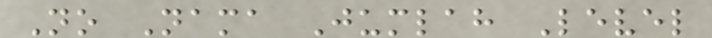No Nama Jumlah Level
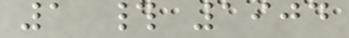1 # 1904
